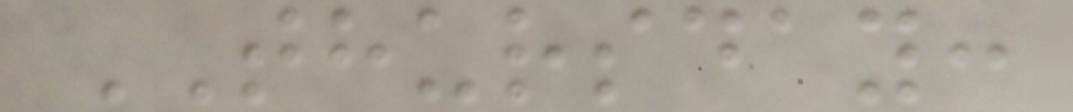THURSDAY:
